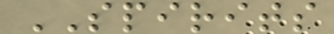SPIRITS
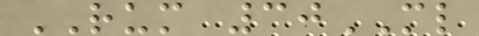RUM 30ML
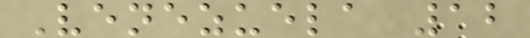Venezuela 12
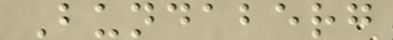Bundaberg
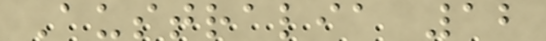Australia 12
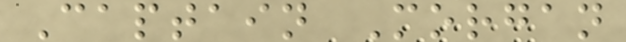Captain Morgan
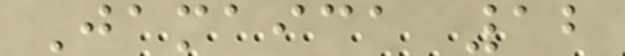Jamaica 12
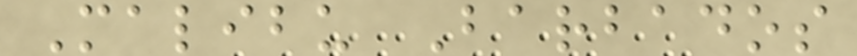Malibu Barbados
